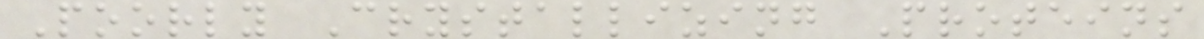Poorly Crystallizing Proteins
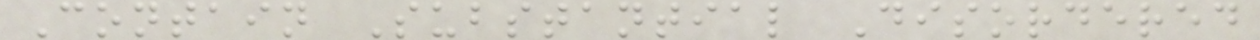Contain Substantial Disordered
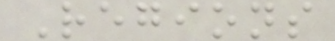Regions
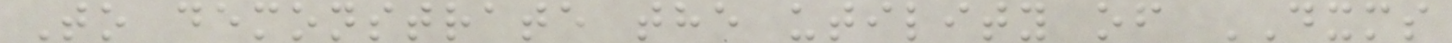To demonstrate the utility of DXMS
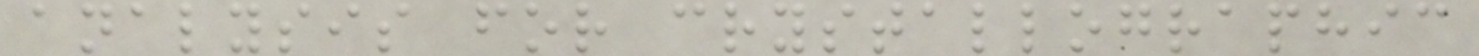analysis for crystallographic
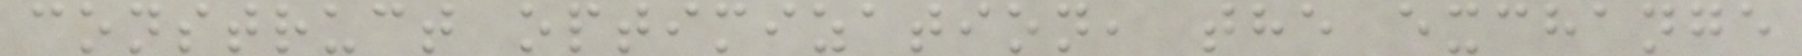construct optimization, the exchange
